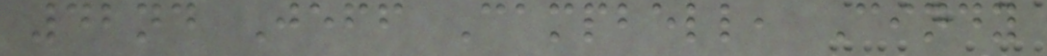42nd Jeff Campbell, Cindy
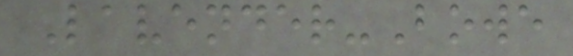Lavender-Bowe
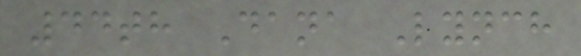44th Dana Lynch
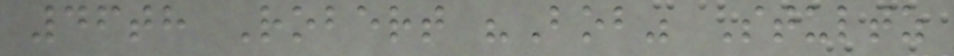46th Robert "Bob" Stultz
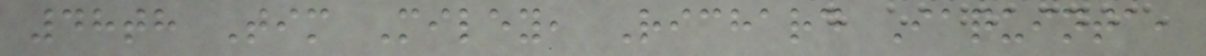48th Tim Miley, Richard Iaquinta,
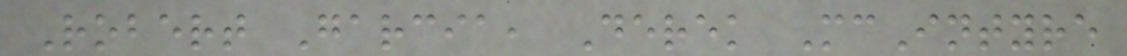Robert Garcia, Derek McIntyre
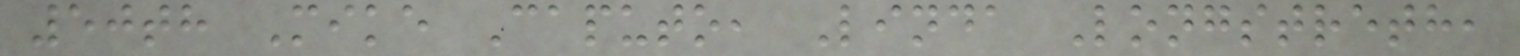50th Mike Caputo, Linda Longstreth,
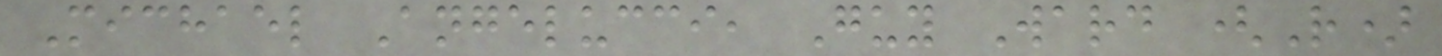Michael Angelucci, Guy Ward (R)
